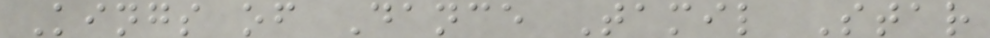Kings of Dance Tamil Star
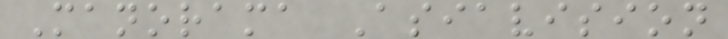Manorama Asiavision
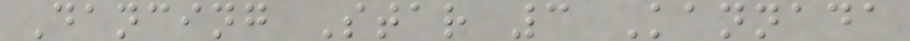Dancing Star 3 Kannada
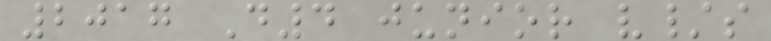2017 D4 junior v/s
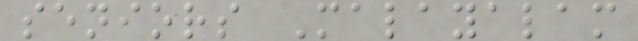seniors Malayalam
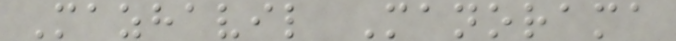Mazhavil Manorama
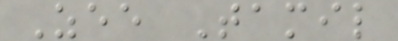Zee Tamil
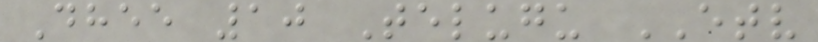Dhee 10 Telugu ETV
